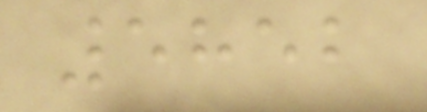5852
